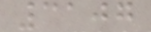3107
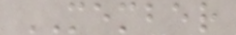MEMBER
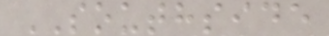SOUTHSIDE
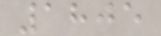1805
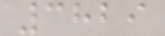3829
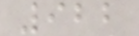922
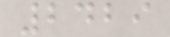2429
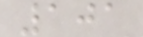101
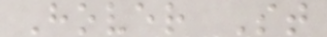Hover St
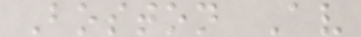Boston Av
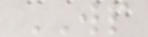WP
